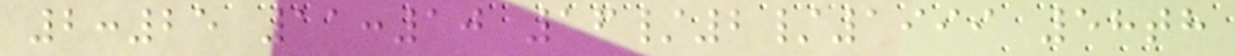2:25 11:10 16/2/1999 58th
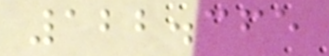122.365
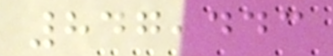847,443
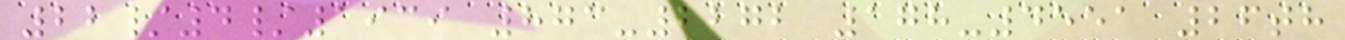22/4/1939 873-2272 178-4551 26th
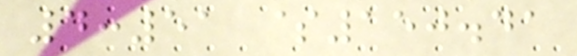4:51 $150.41
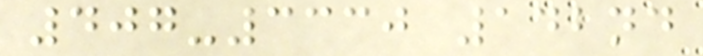407-3330 142nd
